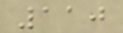110
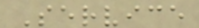Service
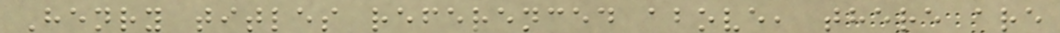Henry titles referenced above, there are
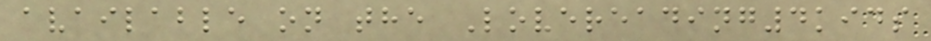available on the Lovereading4kids
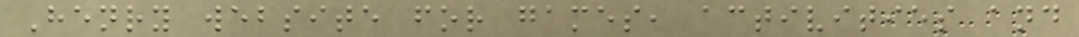Henry website for games, activities and
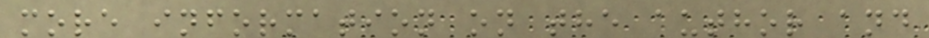more information on the author and
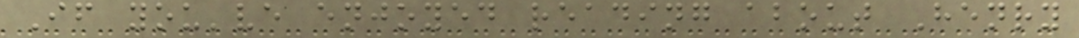If you've enjoyed reading about Henry
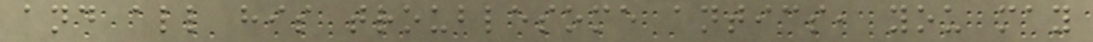and all his troublesome antics, you may
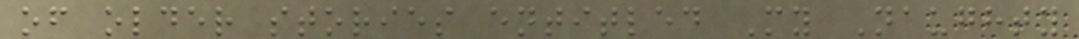of older stories entitled My Naughty
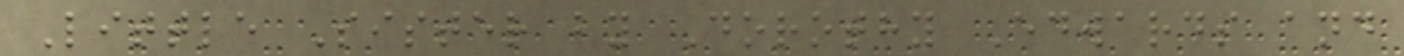Little Sister by Dorothy Edwards and
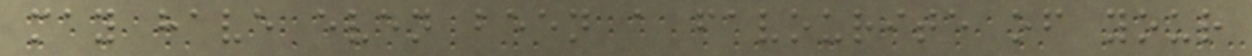may have even been a favourite of your
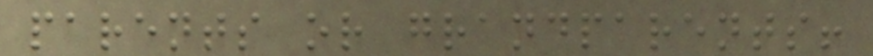parents or grandparents!
